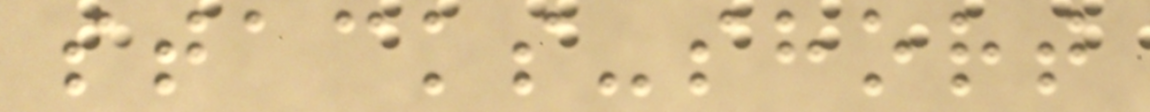stacks-short
